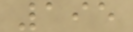195
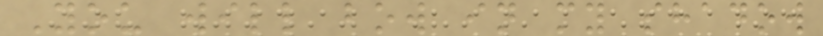You will bow in my shadow
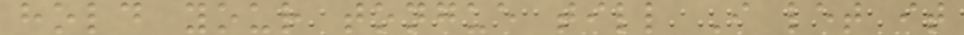hold your tongue till I let it
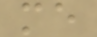me
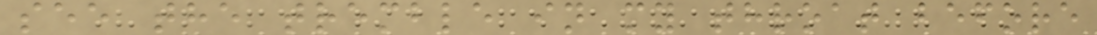see the tremble in my throat before
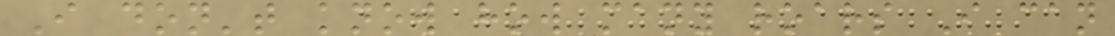I don't know how many roars I can
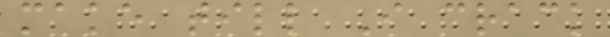make till I crack
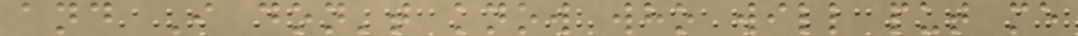and I don't know who will put me
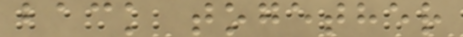back together
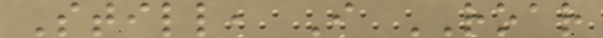Still, I ROAR
